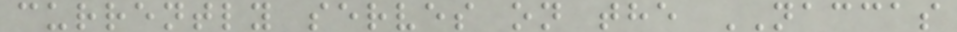currently serves on the NACCAS
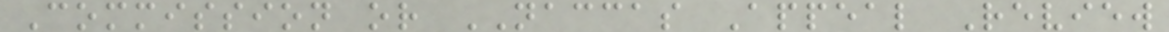Commission or NACCAS Appeal Review
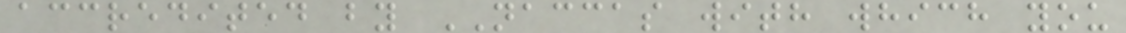accredited by NACCAS with which you
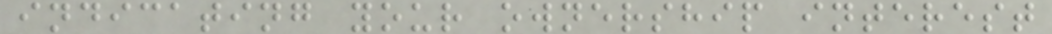indicating your ownership interest
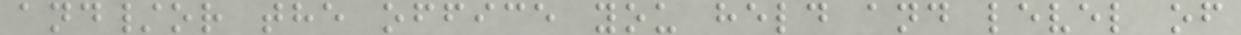and/or the office you held and level of
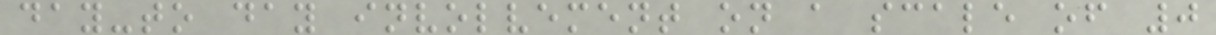day-to day involvement on a scale of 0
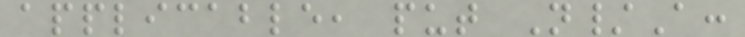applicable, put N/A:
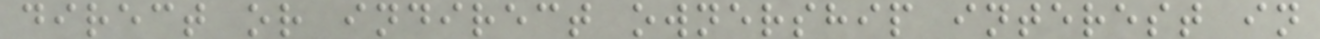direct or indirect ownership interest in
